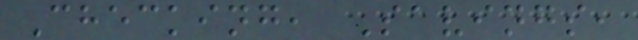Checking, Savings,
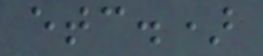etc.)
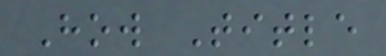How Title
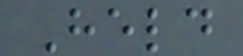Held
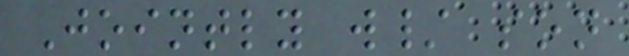Jointly w/ son
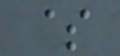$
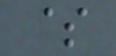$
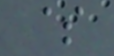$
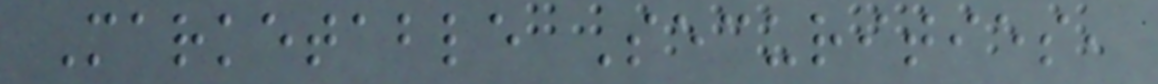Marketable Securities,
